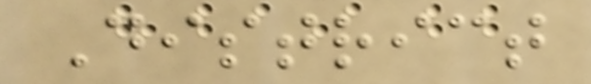District
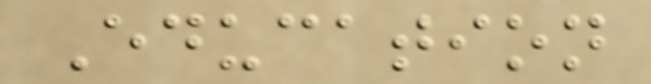Education
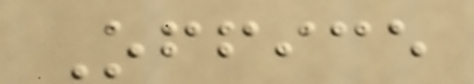Office
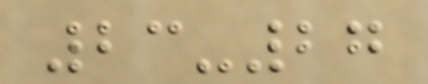23-27
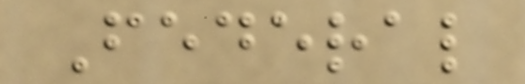Federal
